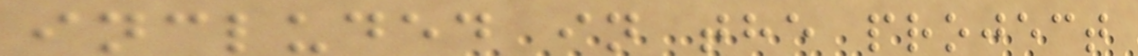included in the project
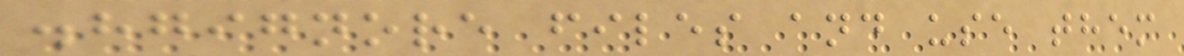.hgignore files and use them
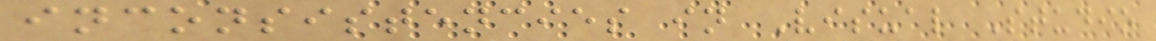inconsistencies in Visual Studio
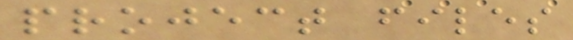project files
